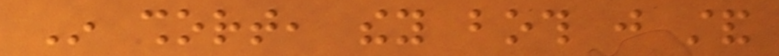In short, they both just stand
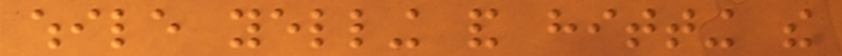while yelling and hitting the
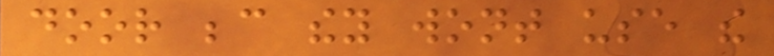door because they wont use the
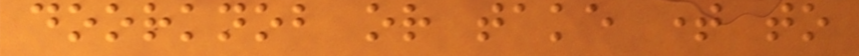doorknob or take time to
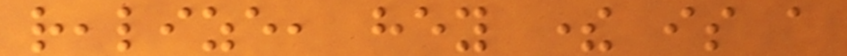realize, hey there is a
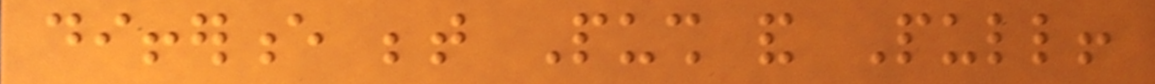difference between Push and Pull!
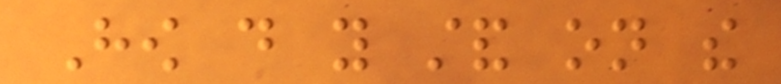How do you stand on the
